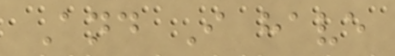And I have
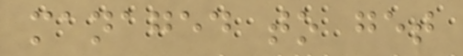managed to get
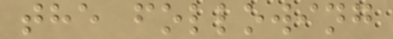the following
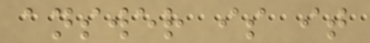answer is it
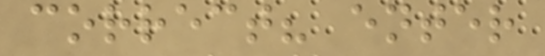correct? enter
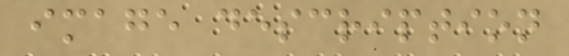image description
